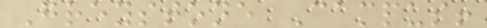Greystone Campus!
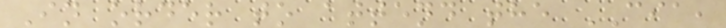In order to attend the CIA,
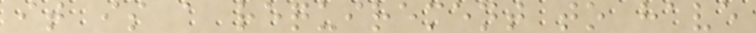it is a requirement to have
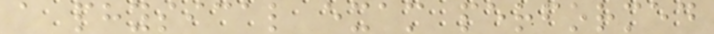a physical exam performed
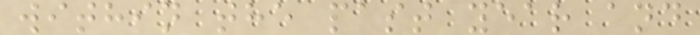within the past year and
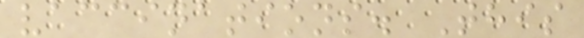vaccinations. This
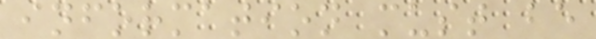information must be
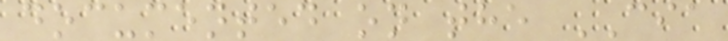documented on the CIA
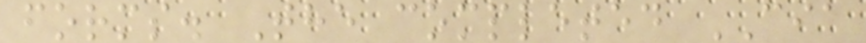forms. The completed CIA
